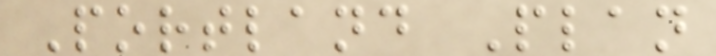Portland Plan
